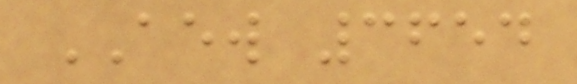AEW 3654
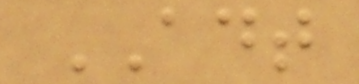ADT
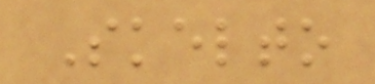Skelto
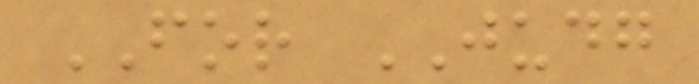FOR JUDG
